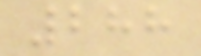288
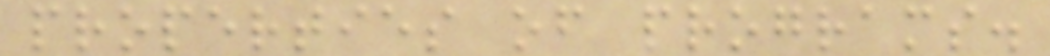properties of programs.
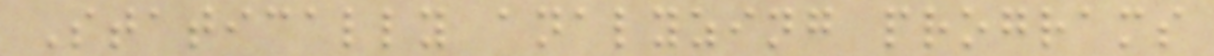Statically analyzing programs
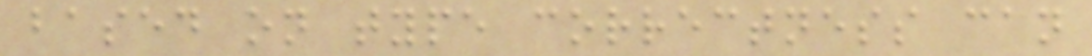based on type correctness can
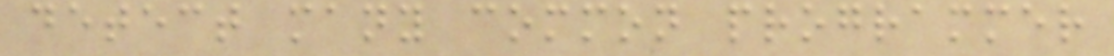detect many common programmer
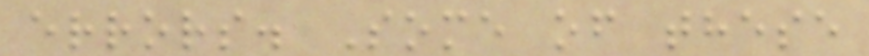errors. Some of these
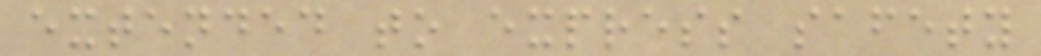extended to express safety
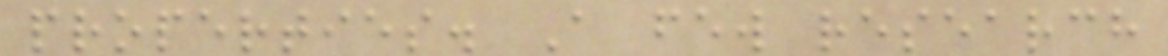properties. A few research
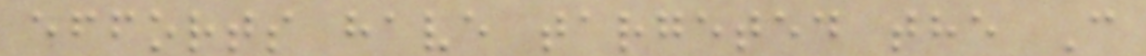efforts have targeted the C
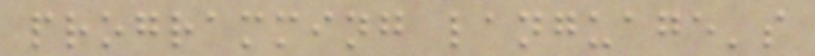programming language's
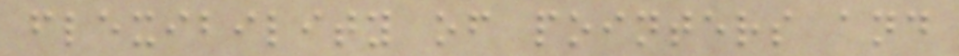flexibility of pointers and
